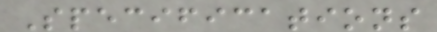Specifications
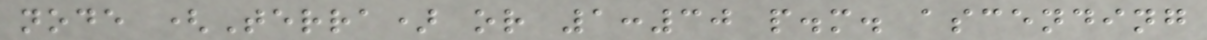node (Terra) or 1:30 p.m. ascending
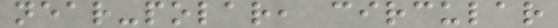near-polar, circular
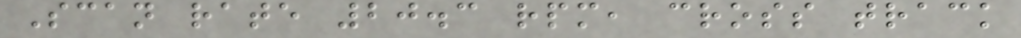Scan rate 20.3 rpm, cross track
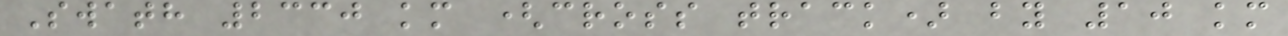Swath 2330 km (cross track) by 10 km
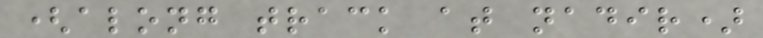(along track at nadir)
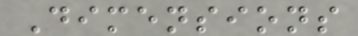Dimensions
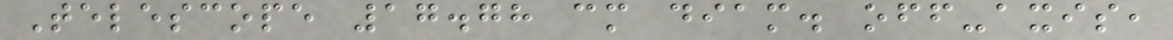Telescope 17.78 cm diam. off-axis,
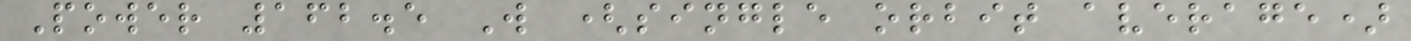Power 162.5 W (single orbit average)
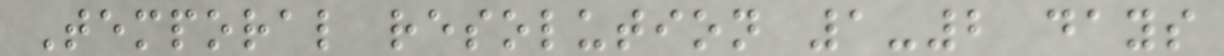Temporal resolution 1-2 days
